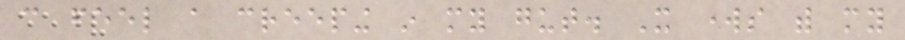can feel a creeping in my gut. It works with my
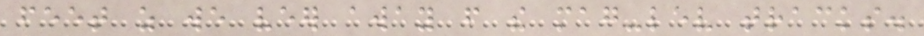feet as we veer away from the mag-lev tracks.
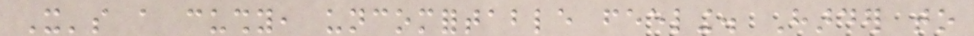It's a cushy, uncomfortable feeling. Harder to
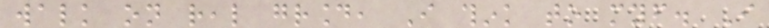walk on real ground, I think to myself. I
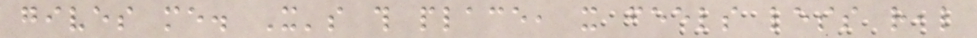gives me. It's this place, it feels less real
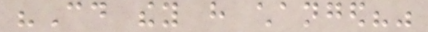"Could they have changed?"
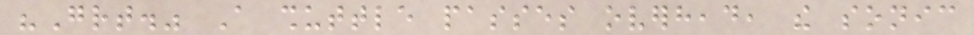"Great." A shuttle passes overhead, the sonic
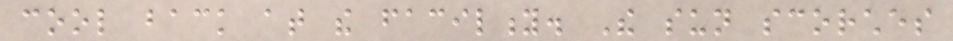cool back at the facility. The sun scorches
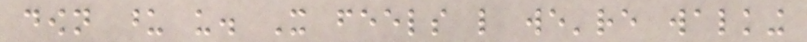down upon us. It feels like we're walking
